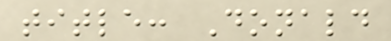title: Donald
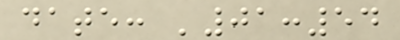date: '01:54
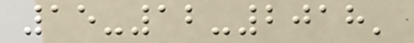15-12-2018'
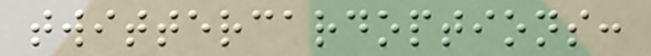twittercardoptions:
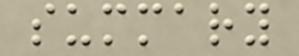summary
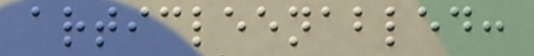articleenabled:
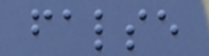false
